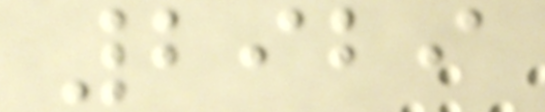2929
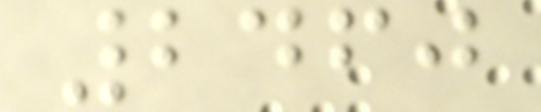2460
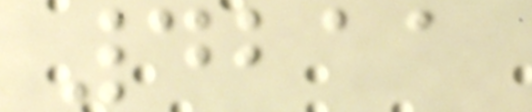4211
